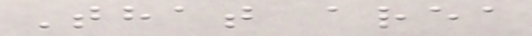That area
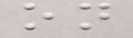on
